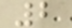2
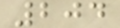204
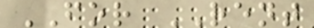FOR RENT
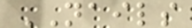NAILS
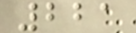221
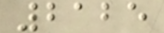2125
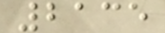2135
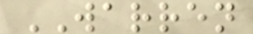WARREN
